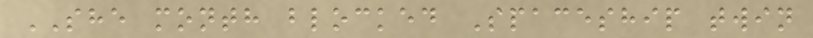SHE month blocked Spaceship twin
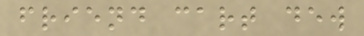friend cart dew
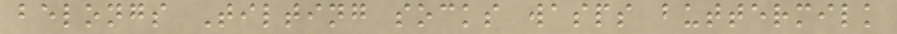belongs Tilting socks wasps buttermilk
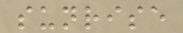sunrise
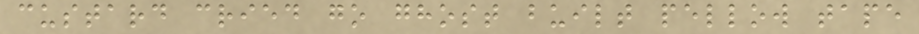custard cried go ghost built pellow tape
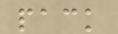pack
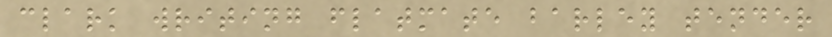clark writing flatmate barley tender
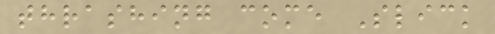thrashing come Slick
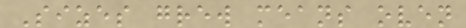Sizes grew means oven
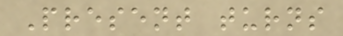Present turns
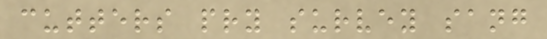cutters pry survey sang
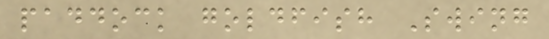paddock goldfish Swing
